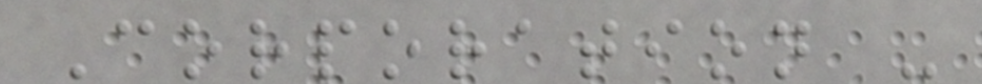Corporation -
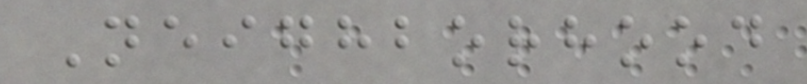Neighborhood
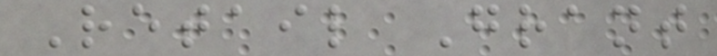Retail Grant
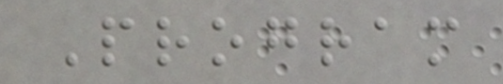Program
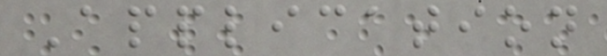Application
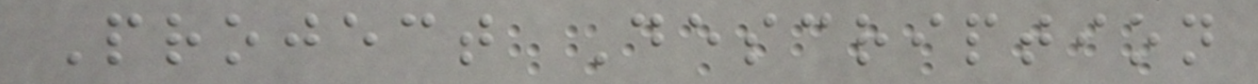Project Description
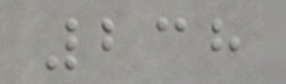238
